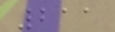211
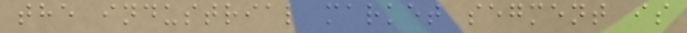the industrial market segment is
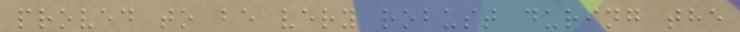proved to be very robust during the
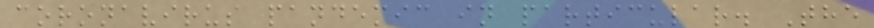coronavirus pandemic in particular. The
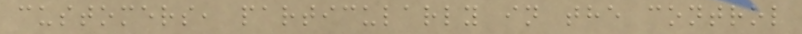customers, particularly in the control
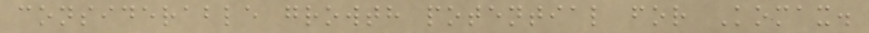considerable growth potential for Komax.
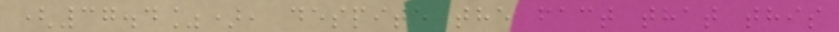(37.4%), despite the fact that this
